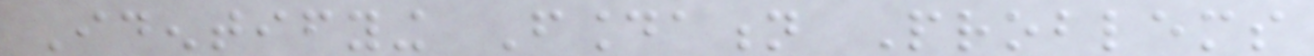Identifying Foundation Problems
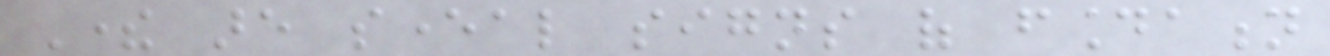There are several signs of foundation
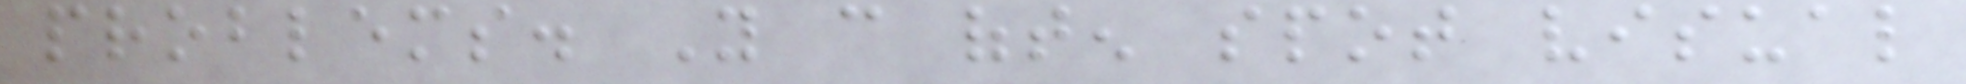problems. You can often spot visual
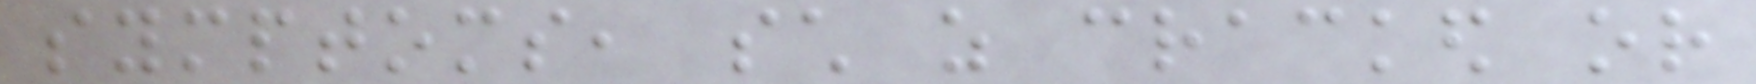symptoms, such as cracked or
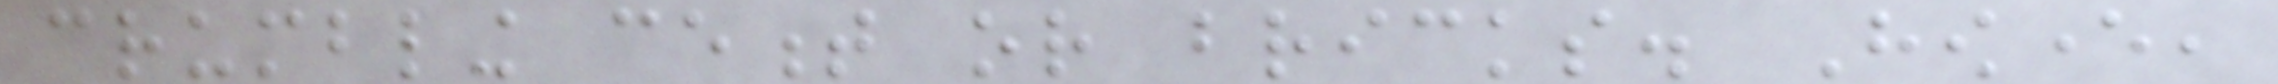crumbling cement or bricks. However,
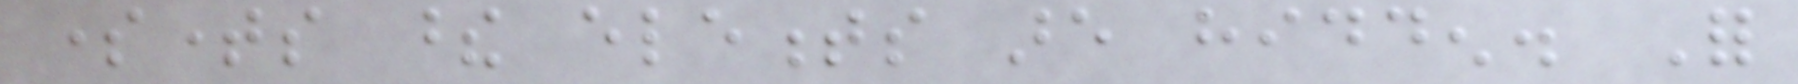sometimes these elements are hidden. For
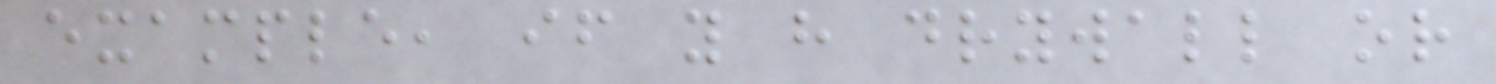example, if you have drywall or
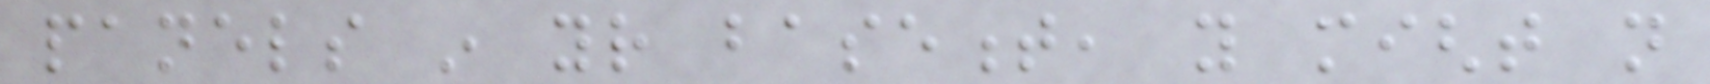panels in your basement, you might not
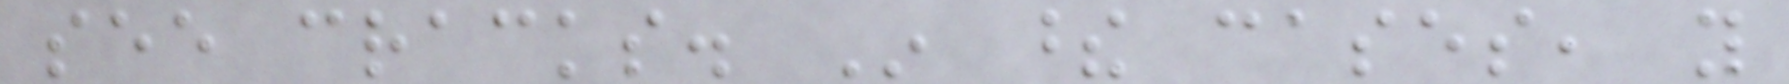see cracks. In these cases, you
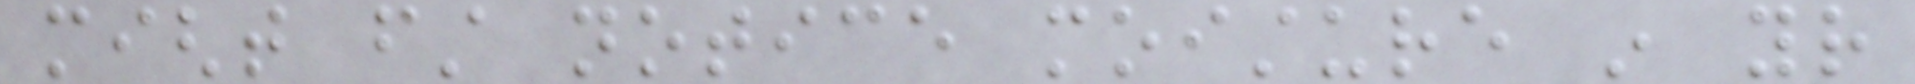might first notice moisture in your
